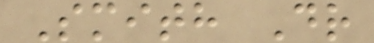Smith Dr
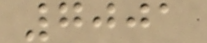7001
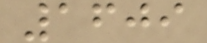1609
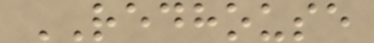REDHOUSE
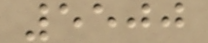5500
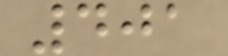401
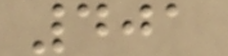401
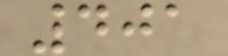401
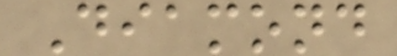Diamond
